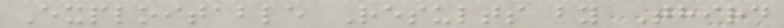Exploitable Results by Third
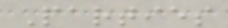Parties
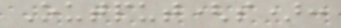Output(s):
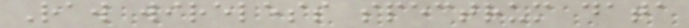Raw wireless spectrum data
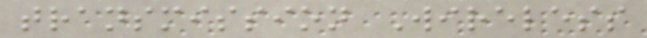transmission Wireless
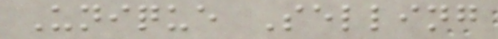Unique Selling
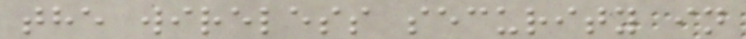the wireless security in
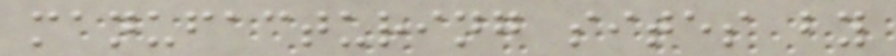manufacturing sites by
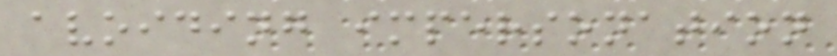avoiding impersonation
